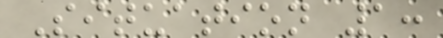Situation 1:
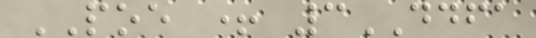POE + 3DDFA
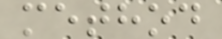method
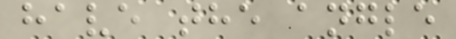have the angle
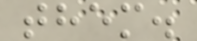them.
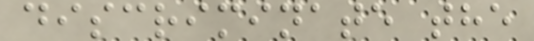discriminate the
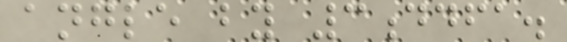angle by 3ddfa.
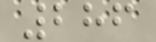286
